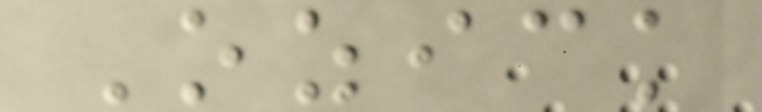Ozick
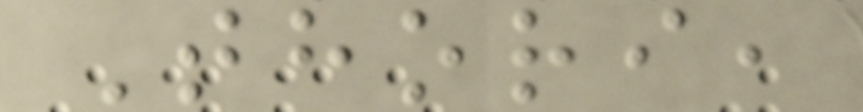Thori,
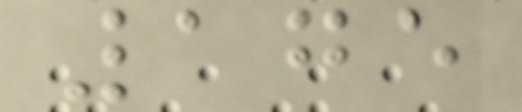175
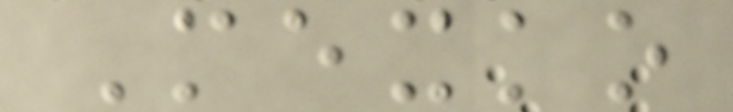Mexko
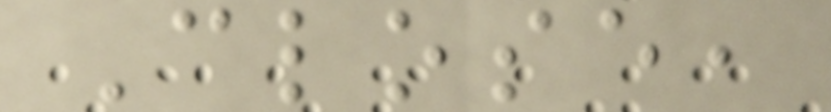Close,
